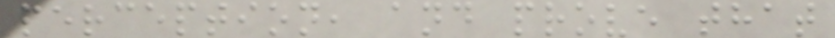perception, and prove that
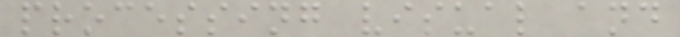processing visual and
